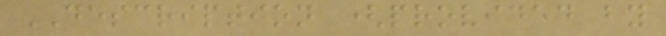DESCRIPTION (provided by
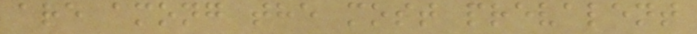are among the most prevalent
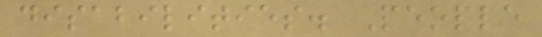disabilities. People
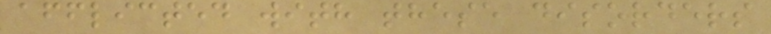afflicted with these disorders
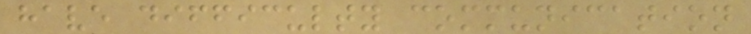have difficulty communication
